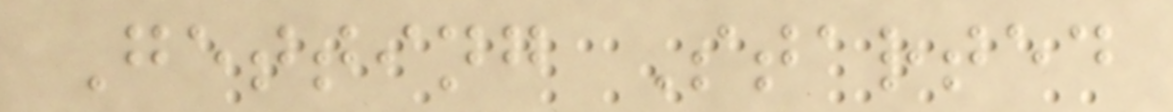Getting Started
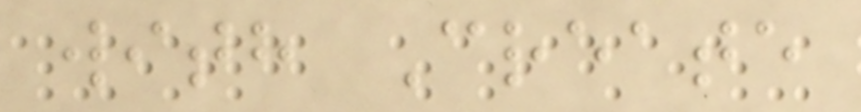with Create
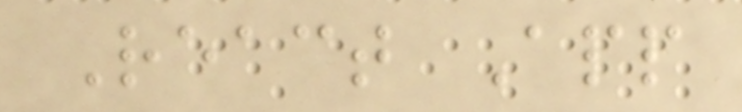React App
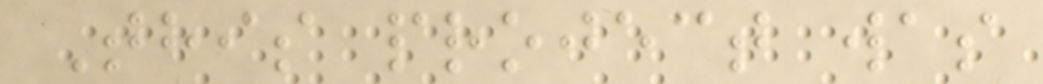This project was
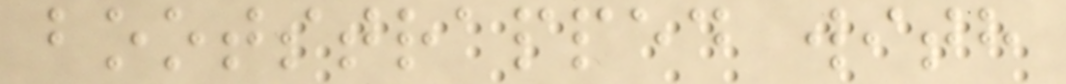bootstrapped with
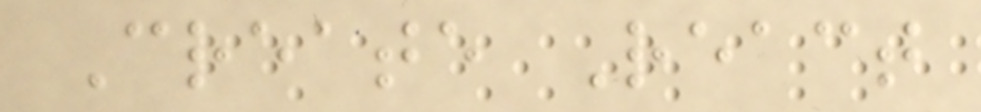Create React
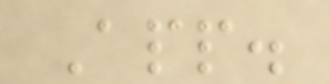App.
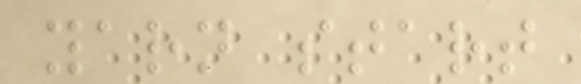yarn start
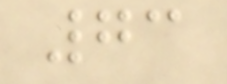73
